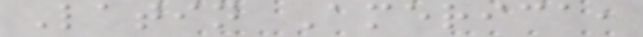Latin America,
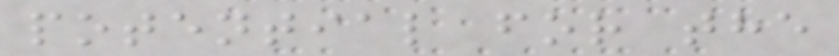potential for the
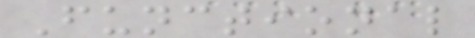Functional
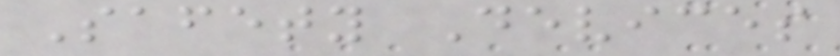Safety Devices
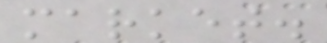market.
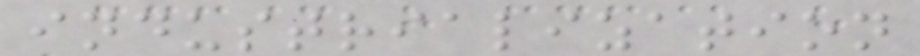industrialization
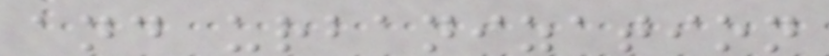and urbanization
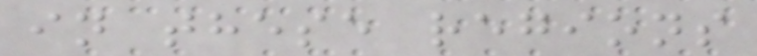in these regions
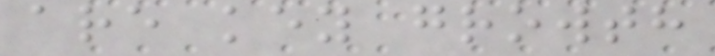are key growth
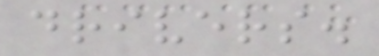drivers.
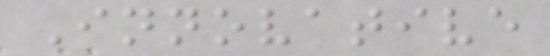Innovative
